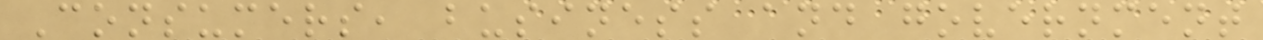Consumers, business and government
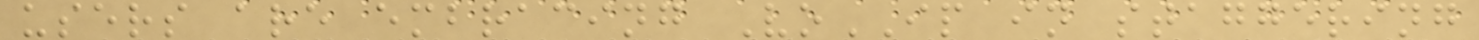users are embracing VoIP in staggering
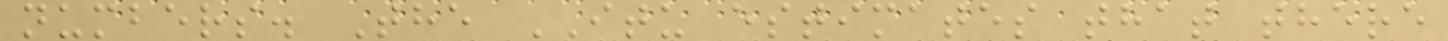numbers. The ITU estimates that there
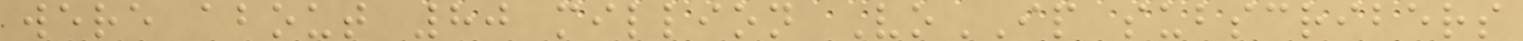were about 80 million VoIP subscribers
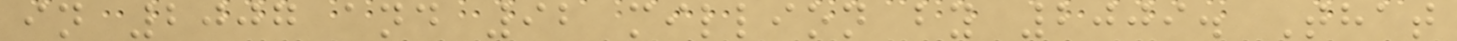in 2007 and 92 million by 2009. That
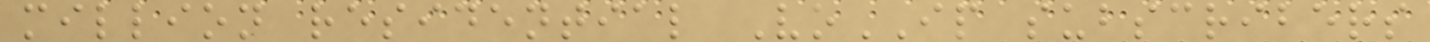million residential VoIP subscribers
